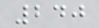240
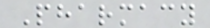Pharmacy
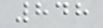848
